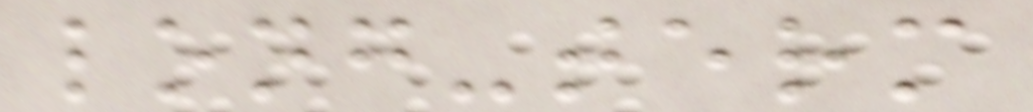long-term
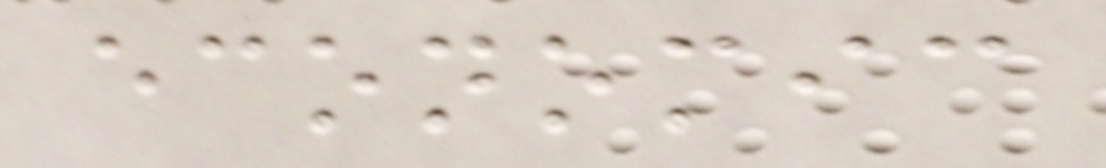economic
